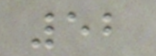52
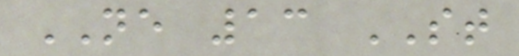NE 13 ST
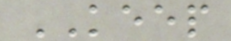KEEP
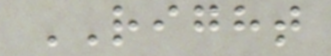RIGHT
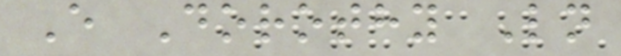E Dorothy Ln
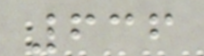636
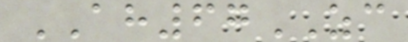AH67ZC
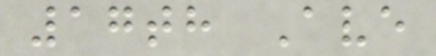17th Ave
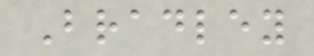Bradley
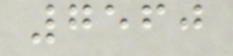7560
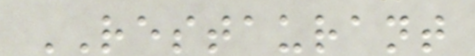RESTAURANT
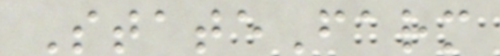StateFarm
